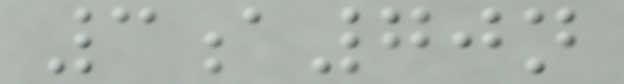3a70n
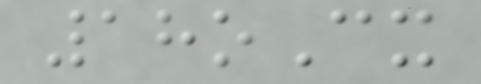18oCx
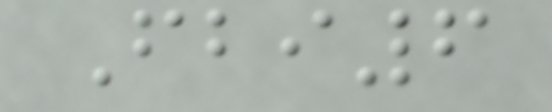Fbi6
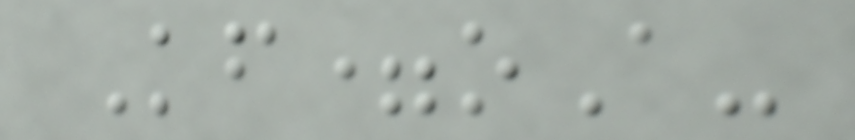Kf=oA-
